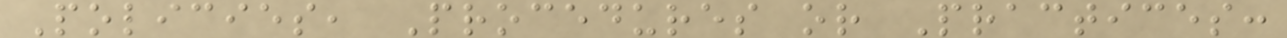Policies, Procedures or Practices:
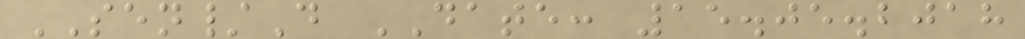SEN/D DATE: 15.05.2018
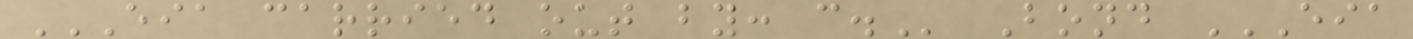EIA CARRIED OUT BY: C. Bond EIA
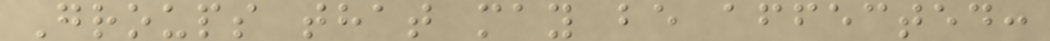Groups that may be affected:
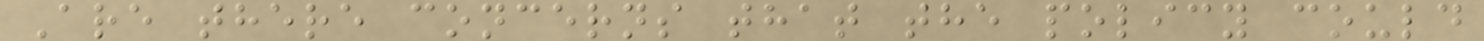Are there concerns that the policy could
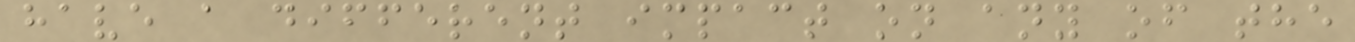have a different impact on any of the
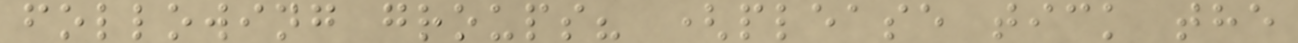following groups? (please tick the
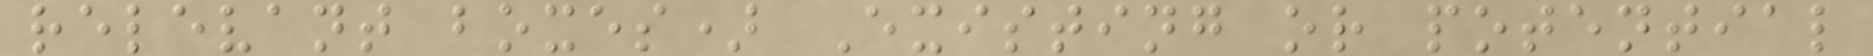relevant boxes) Existing or potential
